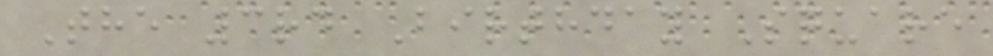The 3rd Birthday Square
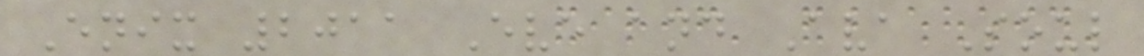Enix 2011 Eve and Ava Soul
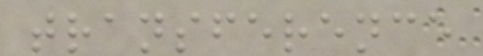transference
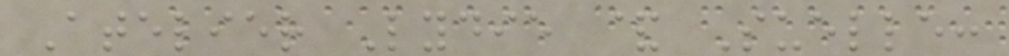Atelier Lydie & Suelle:
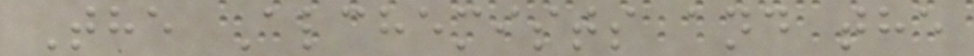The Alchemists and the
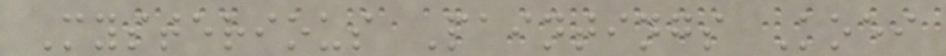Mysterious Paintings Koei
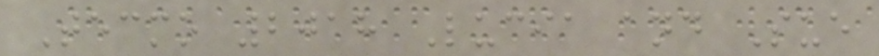Tecmo 2018 Lucia and Sue
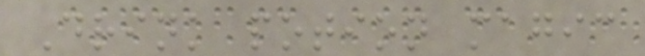Drink potion magic
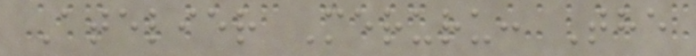Atelier Meruru: The
